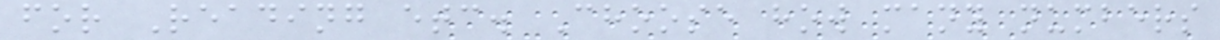for Reading etc. Choose how many numbers
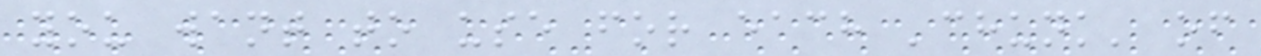you want to use for each 'chunk' of
